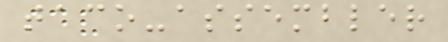taco-assembler
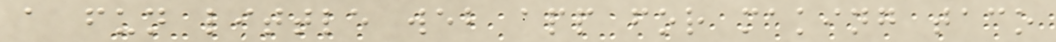a fun little web app for making taco
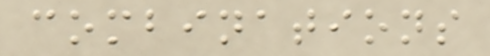combinations
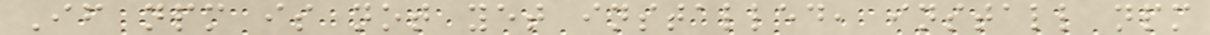If npm is not yet installed, install npm
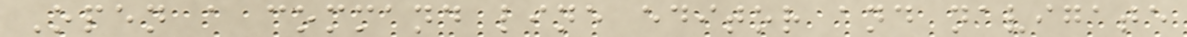Open a command line editor and navigate
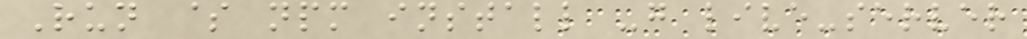Run $ npm install -g live-server
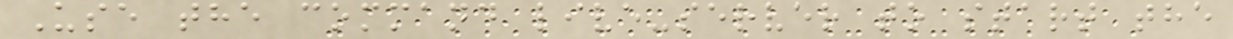Use the command live-server to start the
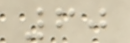60
